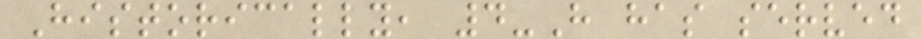Historically, 4-H has served
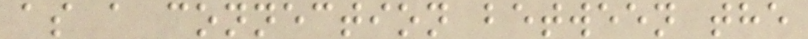as a connection between the
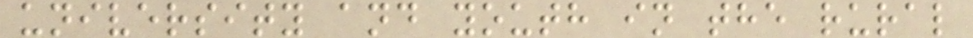university and youth in the rural
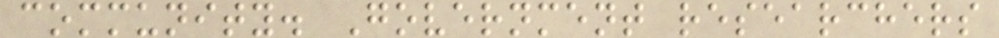community. Government researchers
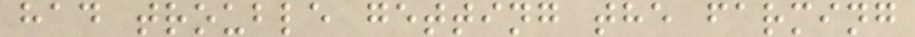had trouble getting the farming
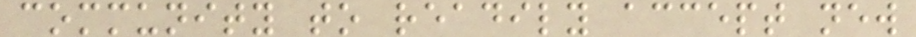community to readily accept new
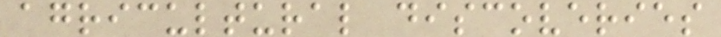agricultural discoveries
